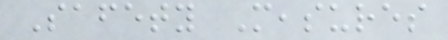Safety Measures
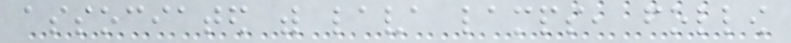associated with lava lamps, follow
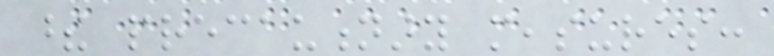these precautionary measures:
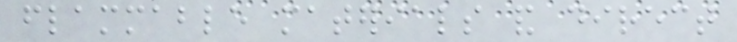flammable materials and direct
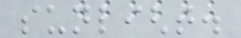sunlight.
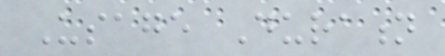Usage Duration
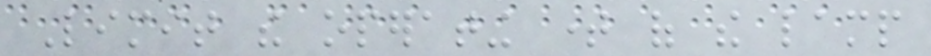Limit the operating time of the lamp
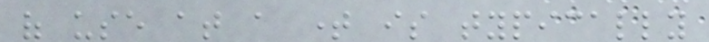of use at a time is typically
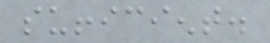sufficient.
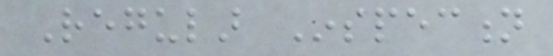Regular Inspection
